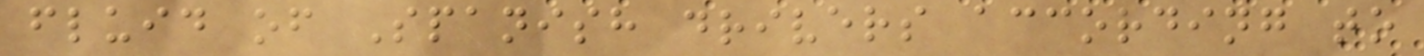fluid of Spanish drivers according to
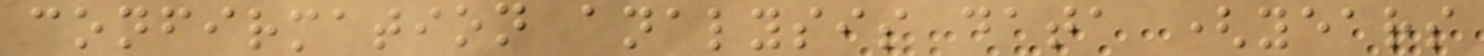confirmation analysis data (years
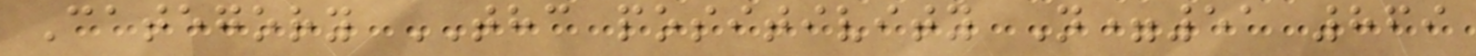Category THC positivity N=51 869
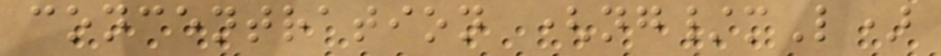concentration (ng/mL)
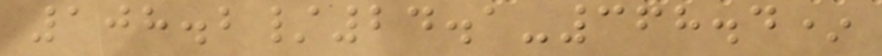108.2/24.1-368.4*
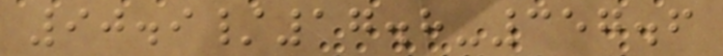90.9/17.8-357.6
